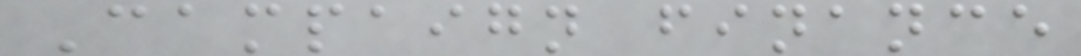Campaign finance
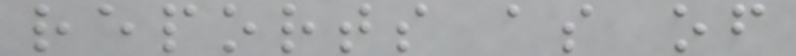reports as of
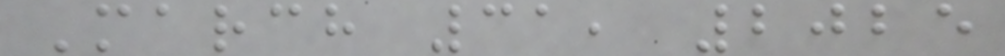March 31, 2025
